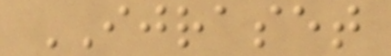IJRASET
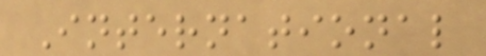International
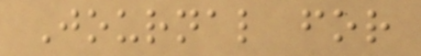Journal for
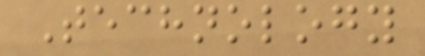Technology
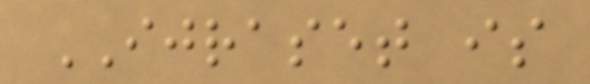IJRASET is
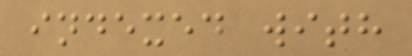indexed with
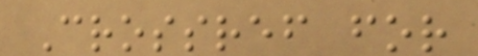Crossref for
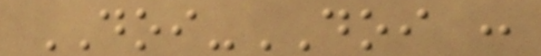DOI-DOI :
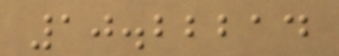10.22214
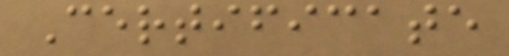Certificate
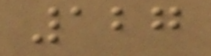127
